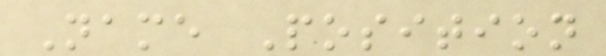Name Position
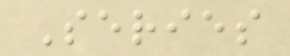Series
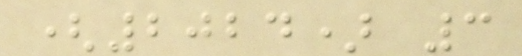(2024) 3
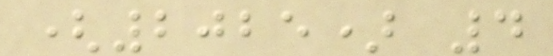(2025) 4
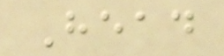Head
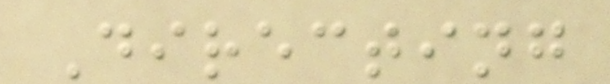Directing
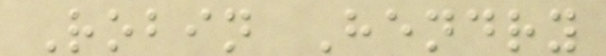Robin Hendry
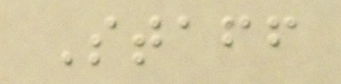Staff
